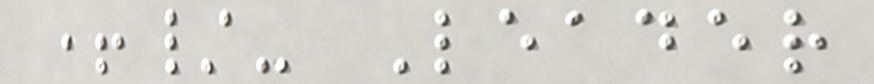+/- Leader
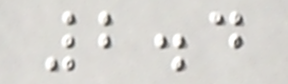2.4
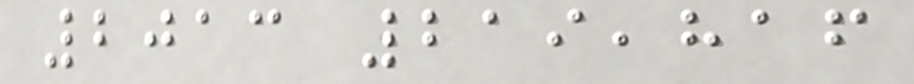2013 219,816
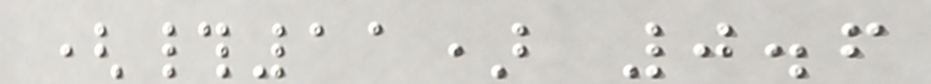(#11) 0.6
